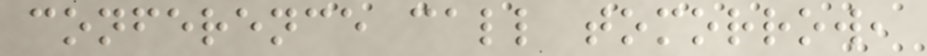conference call tomorrow,
